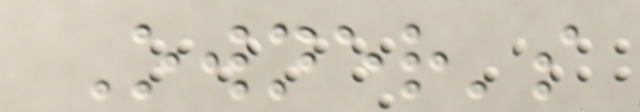Owner's
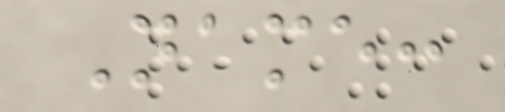Name:
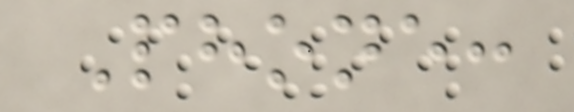Phone:
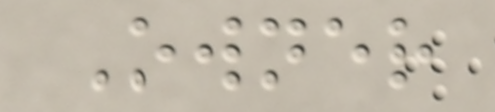Owner
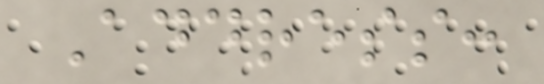Address:
